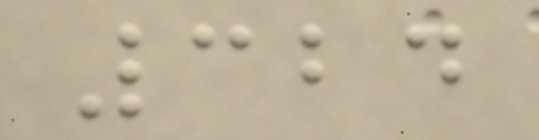324
